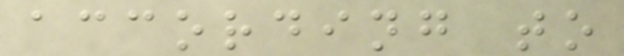according to
